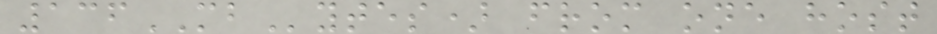136MBytes) from one host
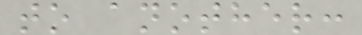to another:
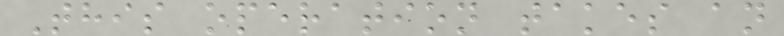This operation takes an
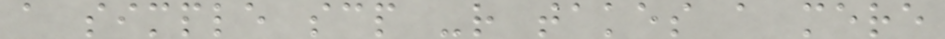a simple scp -r takes a mere
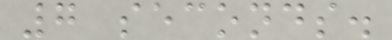7 seconds.
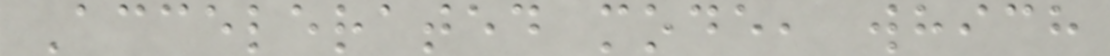Accelerated mode, which
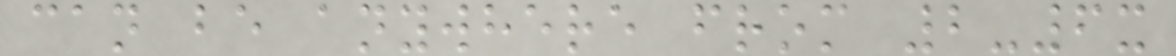can be anywhere from 2-6x
